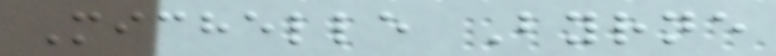Michelle Byrne
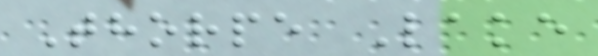Thorpe Lake
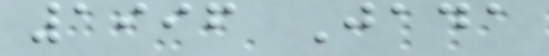1996 Jada
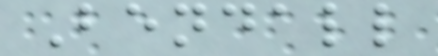Bendall
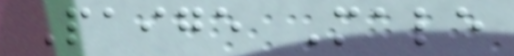Paige Male
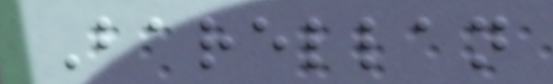Barellan
